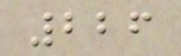226
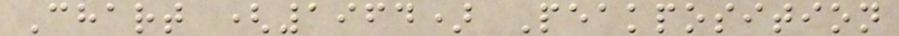Chart (1964) Peakposition
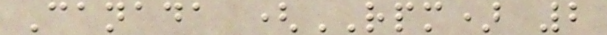Canada (RPM) 2
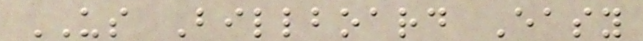US Billboard Easy
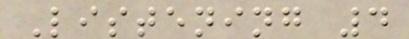Listening 4
